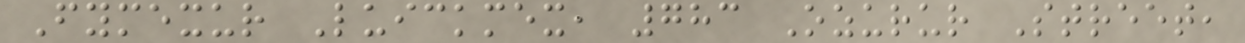Fymexur Luickmex, 783 Ozurur Street,
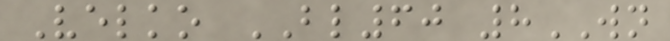Velko BL60 8WN
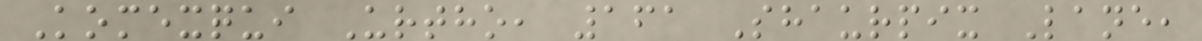Komexqui Urtho, 161 Shaurpix Lane,
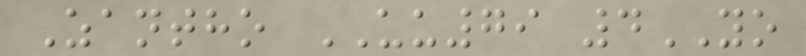Zantho UU79 4YO
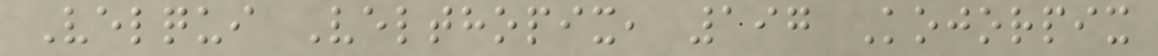Velqui Velthopix, 197 Kojorpix
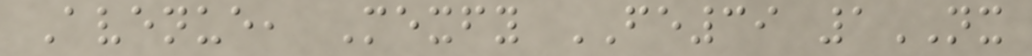Avenue, Mexfy FE39 1NX
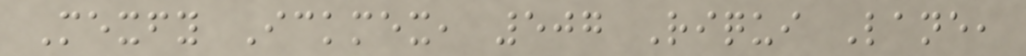Mexfy Ickmex, 507 Riqui Lane,
